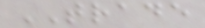TRADE
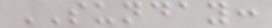SUNDAY:
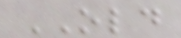OLD
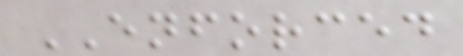ENFORCED
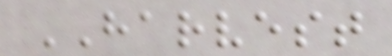HARVEST
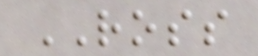ROSS
